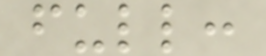full:
